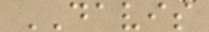DAVIS
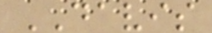DAVIS
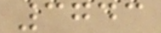3743
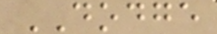DODGE
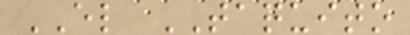EL TAQUITO
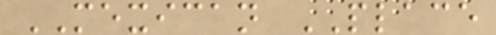MEXICAN PLACE
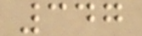347
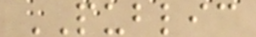PUBLIC
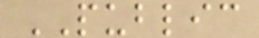PUBLIC
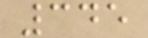345
